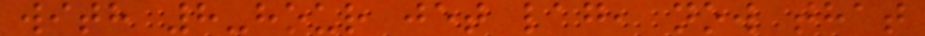with 8-hour jet lag, now that
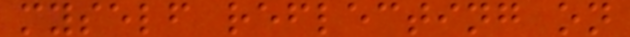myself reflecting on
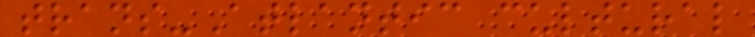trans-Atlantic cultural
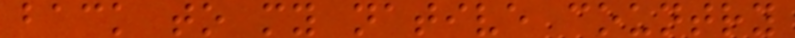back to my native country
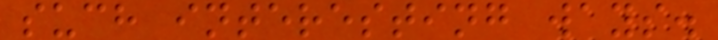such interesting ways.
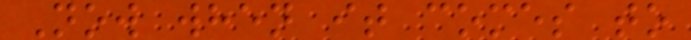Now when it comes to
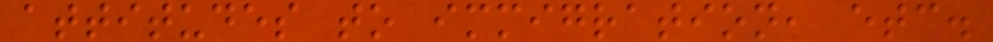attitudes to immigration, etc.
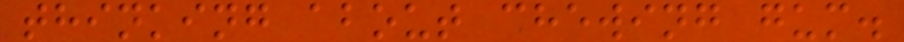thinking about chewing gum.
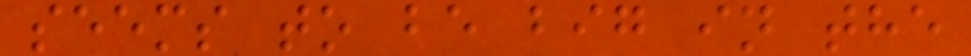seems to be big in the
